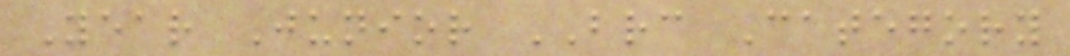Year Junior BRC Category
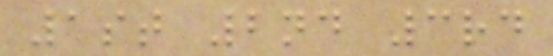1st 2nd 3rd
